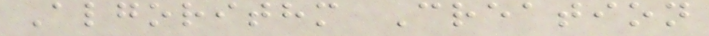Algorithm Creation
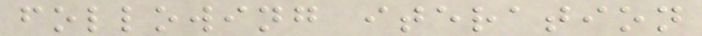following iteration
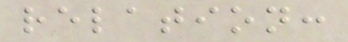relation:
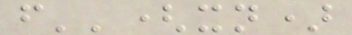f''(xn)
